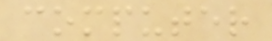computer
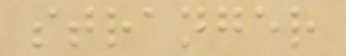stranger
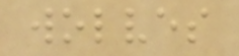wolves
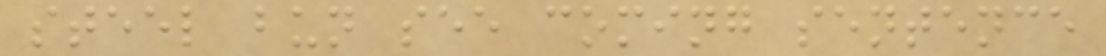steel bun see coming sentence
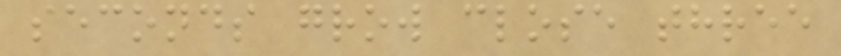seconds grow close three
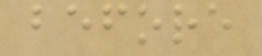before
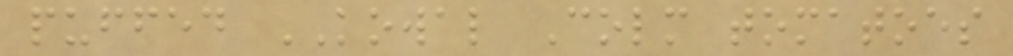puffed KOWAL Colm tomatoes
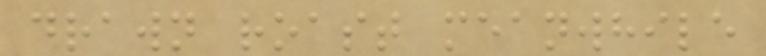drawn roast meanwhile
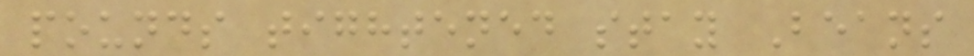pounds tightened stay Beans
